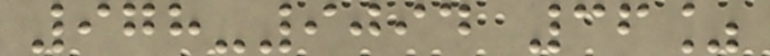978-9094 36%
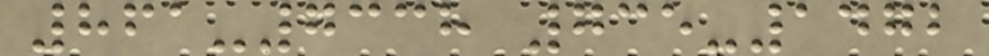861-7338 735-1472
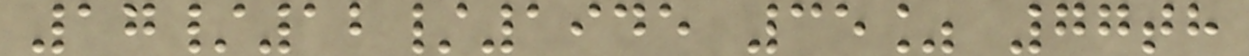17/12/1945 35% 77th
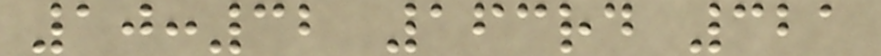10:32 163rd 321
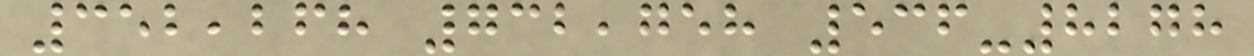352,268 732,758 536-8278
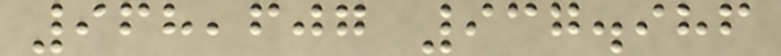968,607 937.986
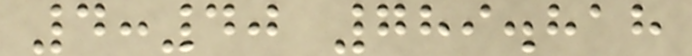4:40 789.818
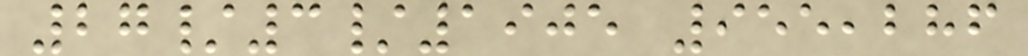27/3/1905 955,286
